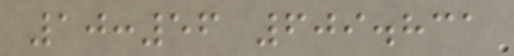10:56 609.831
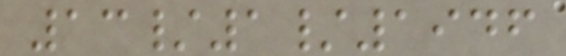13/1/1946
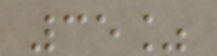35%
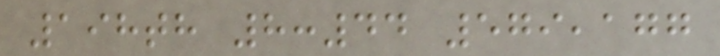198th 8:44 579,177
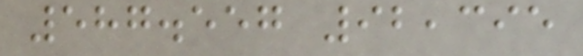587.557 92,395
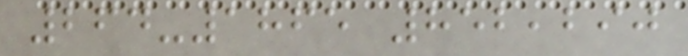264-1865 852,290
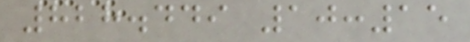828.449 10:15
